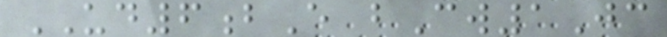UD6bE bCw1Jc
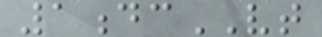1dcVT
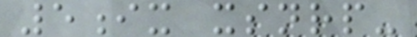5ix xsnrp-
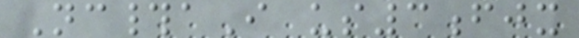Nc#aI us3fjx
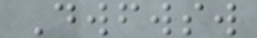Dwfwsw
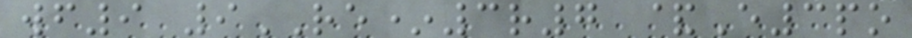wf9 9RE*3r7 &E3po
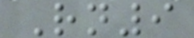Rn9
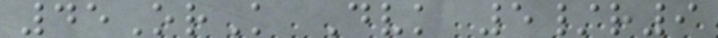45OrK Dvk 5/r9
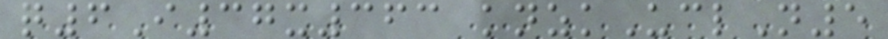q6I37x363 knzkUclN5
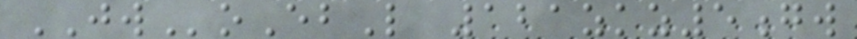JWoEbL 121zkz5gw
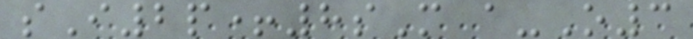sI2p+8sM a-O3
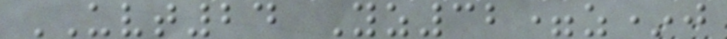UVT24 Yz32=z*j
